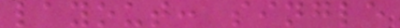layout: single
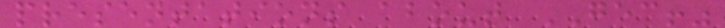presentations about GEC!"
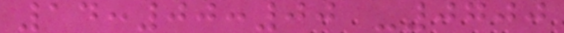14:00:00 -0700
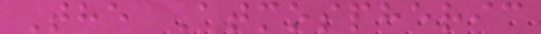The Atmospheric
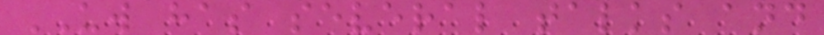UW has several talks and
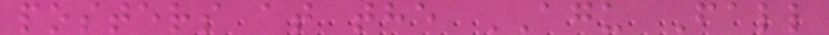posters at the AGU Fall
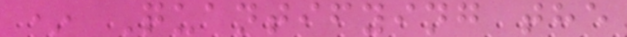* Quantifying the
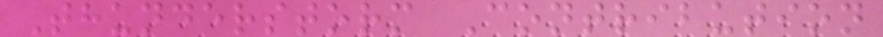Thunderstorm Contribution
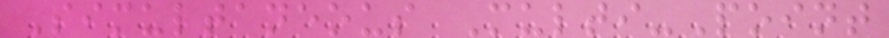Simultaneous Multi-Point
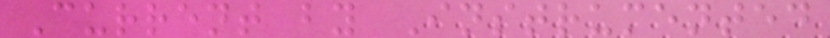Current by Instrumented
